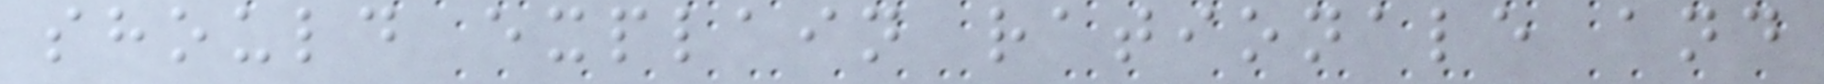should explain rationale and
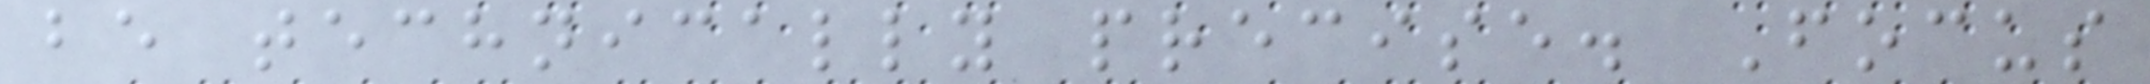be technically precise. Focus
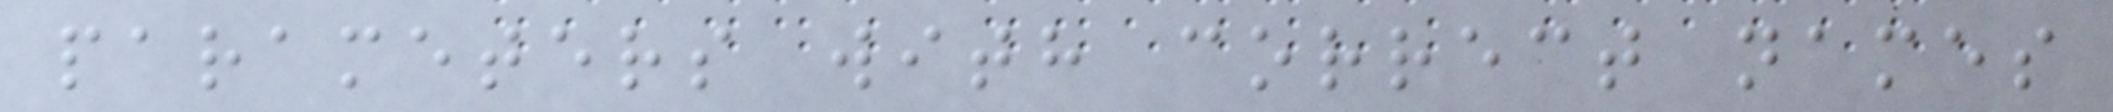parameters with correct names
